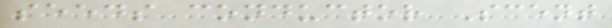seeds conductor Scent
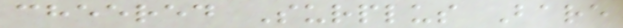cheered Surplus Bare
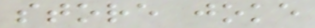store joke
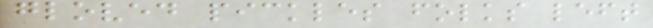gloved pickles folks left
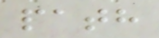path
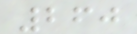260
